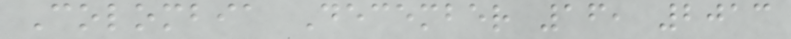Colombia December 16, 2013
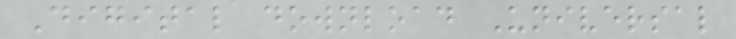Digital download Universal
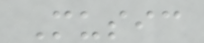Music
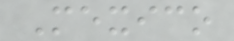Mexico
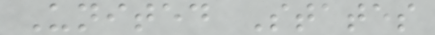United States
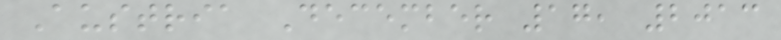Austria December 17, 2013
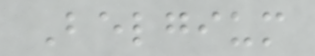Belgium
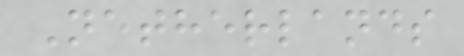Netherlands
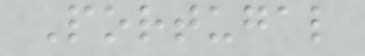Portugal
